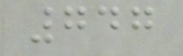747
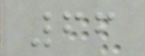66
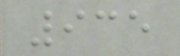935
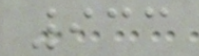933
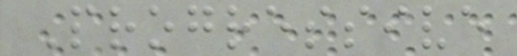Progressive
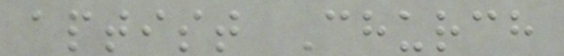aptist Church
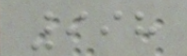998
